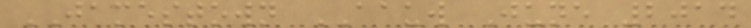JAMESTOWN AAUW June 2014
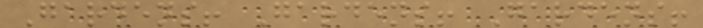Gardens! Gardens! Gardens!
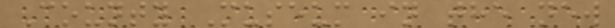County Museum in the new
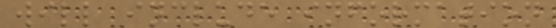will include information
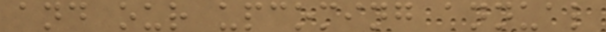and our upcoming annual
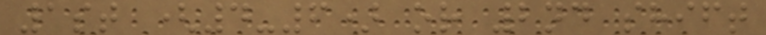1st (4-6) or 2nd shift
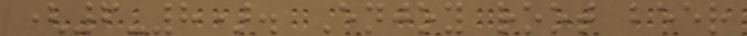(6-8). Enjoy root beer
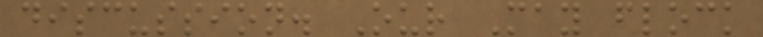discussion. Our May flock
